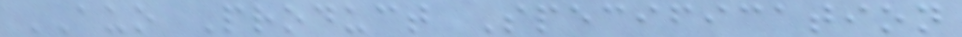AUO Product Specification
